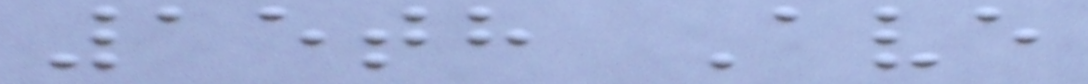15th Ave
